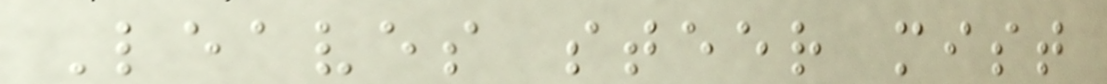Leaves steer mist
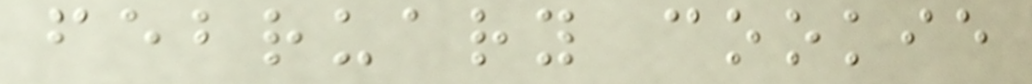february cookie
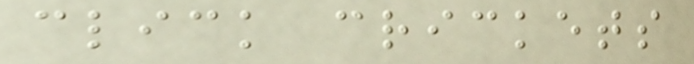click crickets
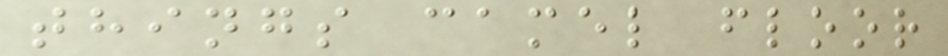things camel floor
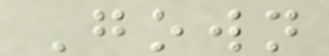Gown
